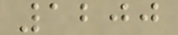1200
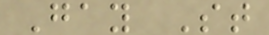Gay St
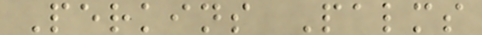Perkins Palms
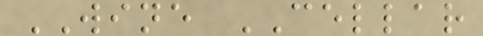WINE CELLAR
